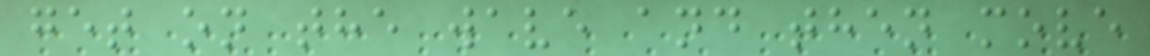get on the wave and then move
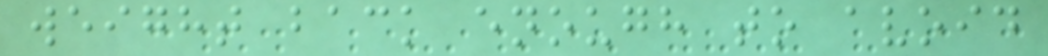weight back enough to avoid
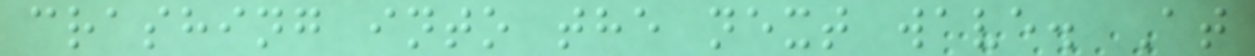crashing into the next wave. At
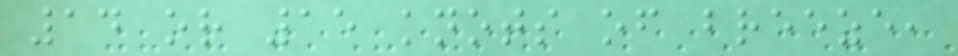14 or 15 knots of breeze,
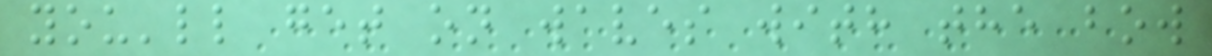you'll get on waves with the bow
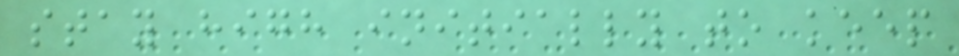stay high initially to keep
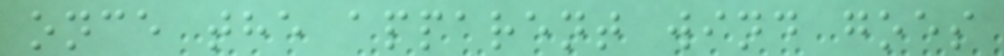once the apparent wind goes
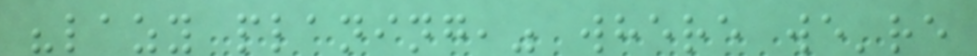"lazy planing," where we're
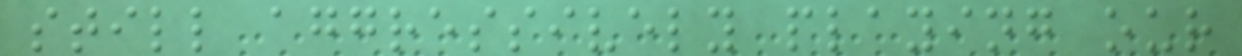still aggressively playing our
